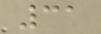31
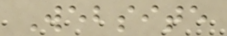Website
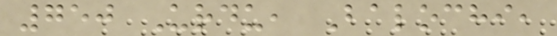750 Urdu, Balochi,
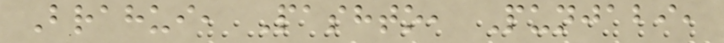Brahui, Pashto, Punjabi,
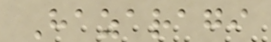Hazaragi
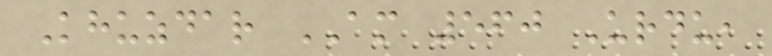Khuzdar AM 560 Urdu,
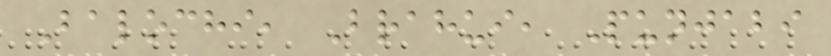Balochi, Brahui, Punjabi
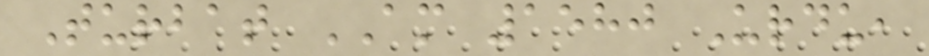Turbat AM 1580 Urdu,
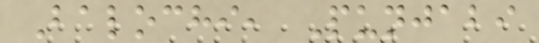Balochi, Punjabi
